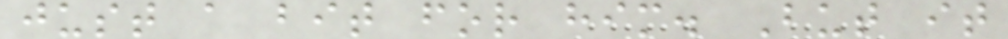just a bit for him. But it
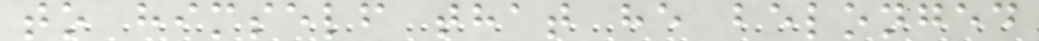to himself that he belonged
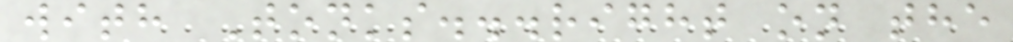with Tonks...right on the
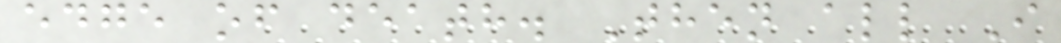edge of death. Then all I
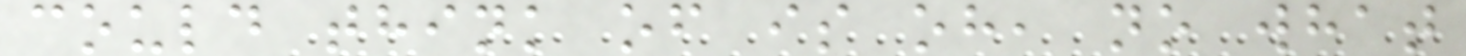could think of is oh, no what
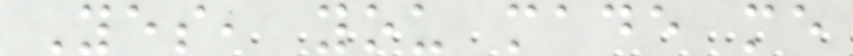Yes, you made me
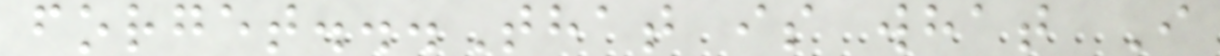forget...That is what I
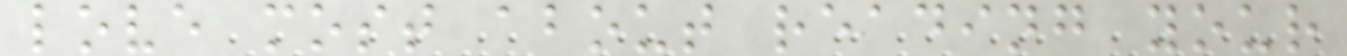love most about reading your
